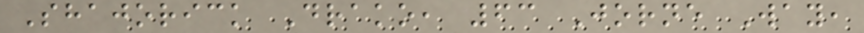Shajorick Drako, 63 Jorne Way,
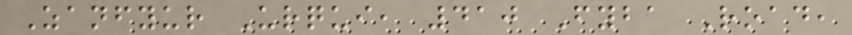Zanfyur Urqui, 410 Fyba Road,
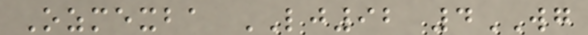Ozmexba LJ92 4WG
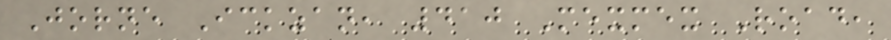Jorne Ickzan, 410 Mexmex Road,
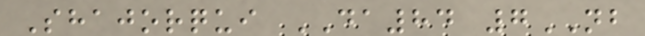Shajorqui DA84 7NB
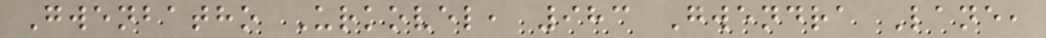Gwenbatho Urkovel, 983 Gwendra Lane,
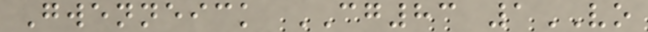Gwenneick CG83 1VO
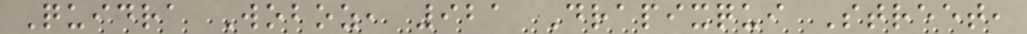Quidra Woboz, 921 Drapixqui Street,
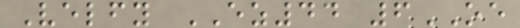Velfy EZ44 6OE
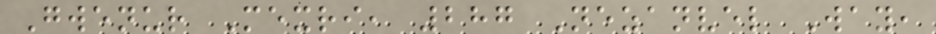Gwenur Mexri, 287 Nezanvel Way,
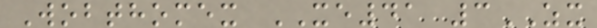Wobthomex XE41 3ZX
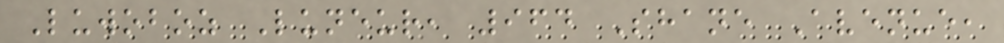Luwoboz Luneur, 964 Shane Avenue,
